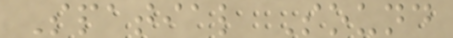Spatial Sound
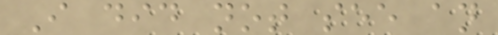I did not see an
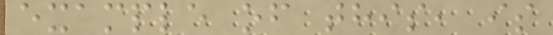example of this, is
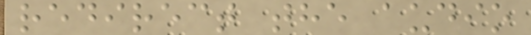redirect the audio
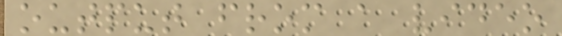output from a video
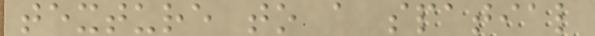texture to a spatial
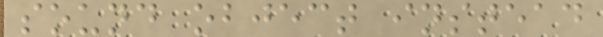sound object instead
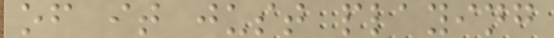of it just playing
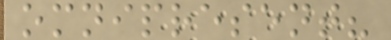omnipresent?
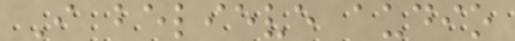I believe audio
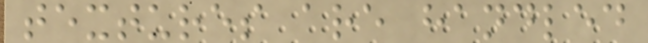textures are handled
